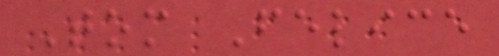Tom Felice
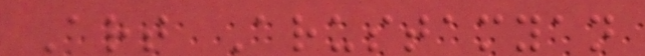Art Arustamyan
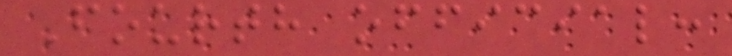Fourth official:
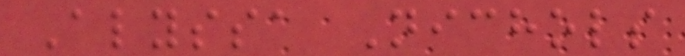Alyssa Nichols
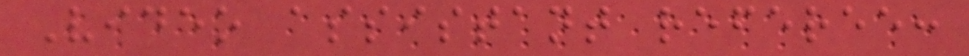Video assistant referee:
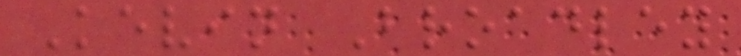Kevin Broadley
